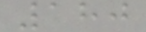180
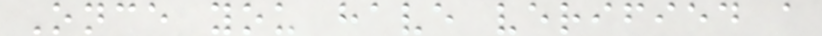Once you have verified a
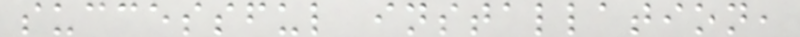successful installation,
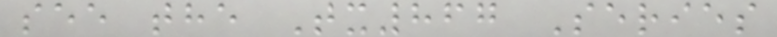see the Tx867 Series
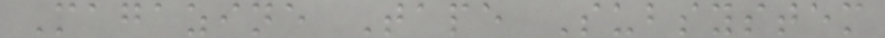Magazine Tape Subsystem
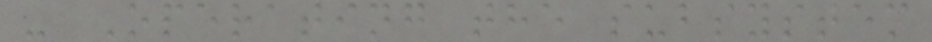- Operating the subsystem
